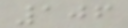106
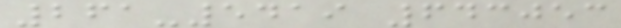261-5419 643053
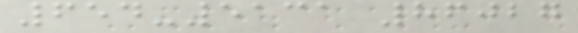654-5131 86027
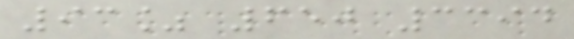93% 650 3394
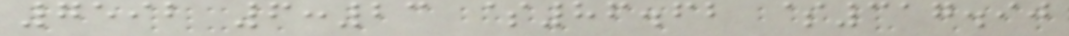7592 6:23 $86.62 $317.90
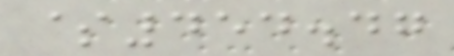$454.47
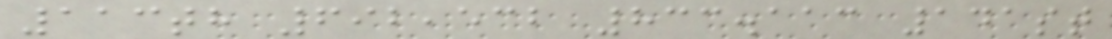113th 692,532 833.113 141st
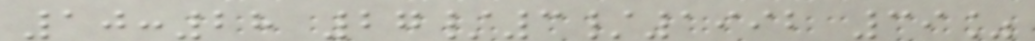10:28 27/3/1992 39%
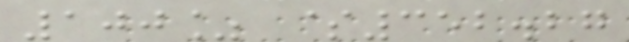100% $352.27
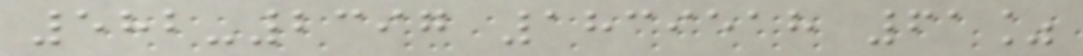582-2397 1839518 61%
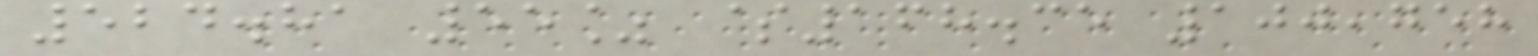524.81 55% $168.35 100,758
